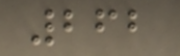262
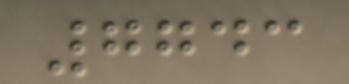7743
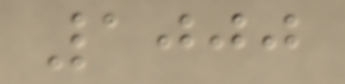1000
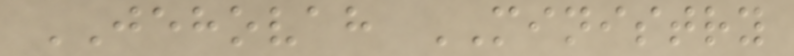JEHOVAH MINISTRY
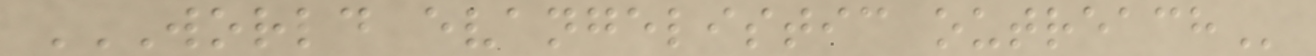WORLD EVANGELISTIC OUTREACH
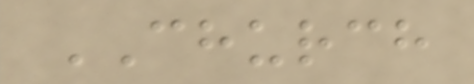CHURCH
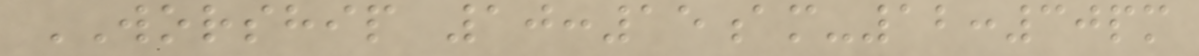WORSHIP 10:15am-12:30pm
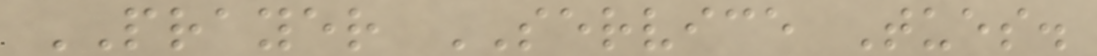PRAYER SERVICE Tues.
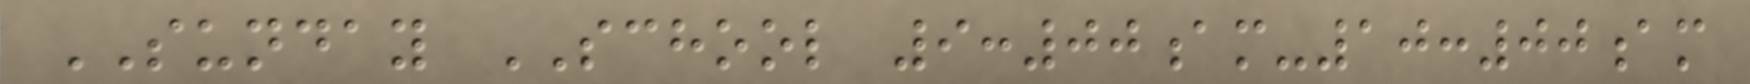SUNDAY SCHOOL 9:00am-10:00am
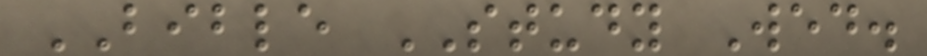BIBLE STUDY Wed.
